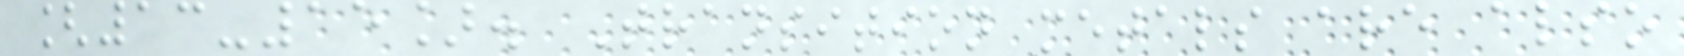[13-15]. Transition metals are also
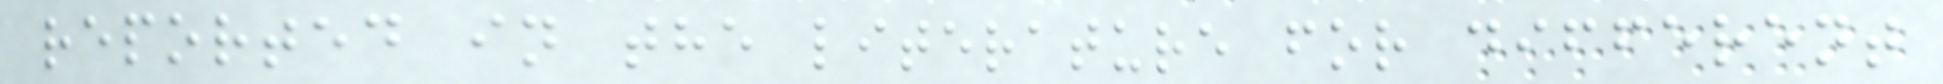reported in the literature for different
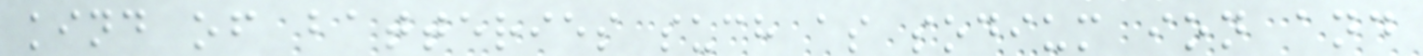kind of batteries such as sodium ion and
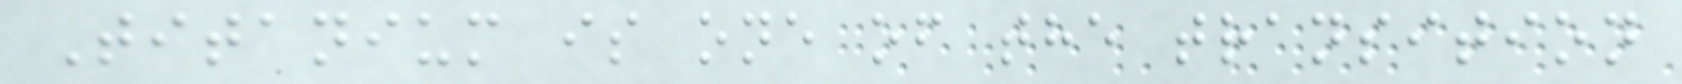Titanium is one of the transition
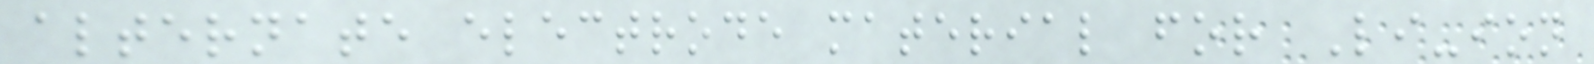alternate electrode material for Li-ion
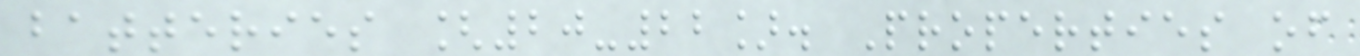batteries [20-22]. Properties of
